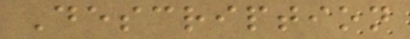Description
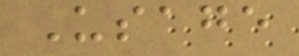Usage
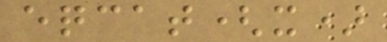eqcat(x)
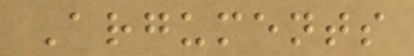Arguments
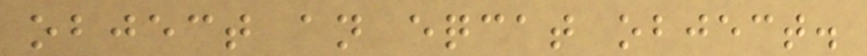object an eqcat object.
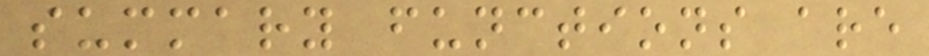summary functions are
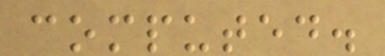computed.
